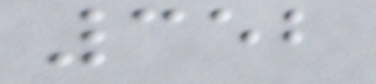352
